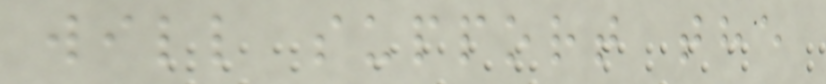will support the
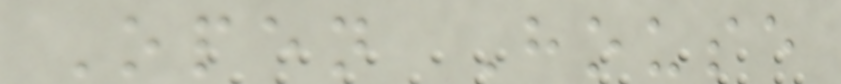Open House
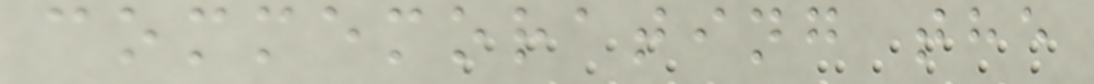commemorating the
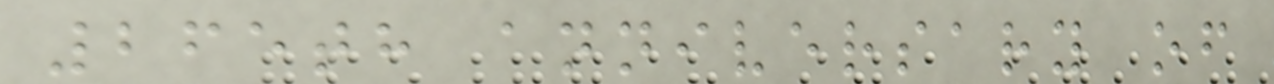265th anniversary of
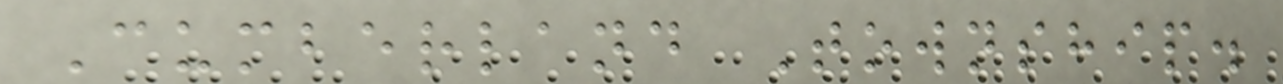Cumberland Township.
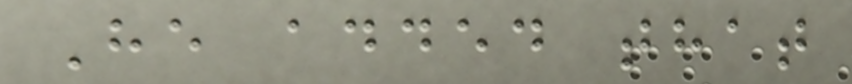He added that
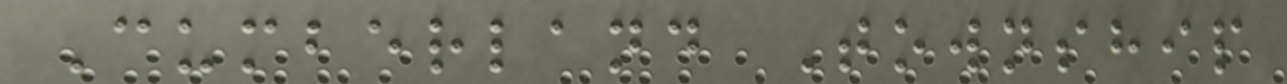Cumberland Township
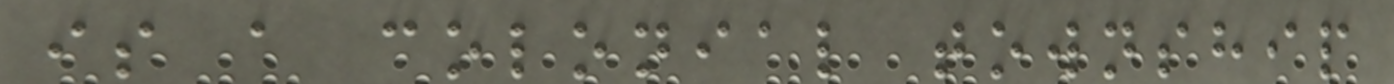is a colonial township
